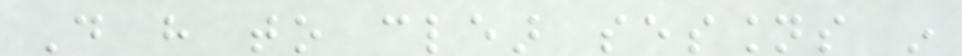Do have to clear sessions in
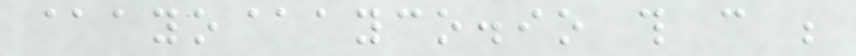@ayo@ayco.io this can be
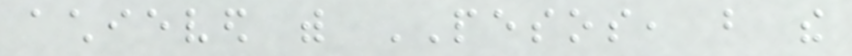achieved with PESOS, but the
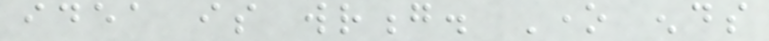idea is wrong. One ends
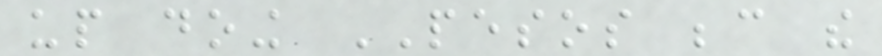up doing PESOS because the
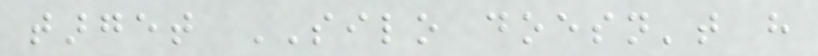target SILO doesn't have
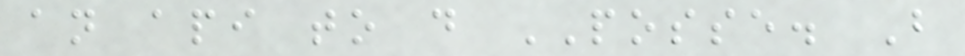an api to do POSSE. But
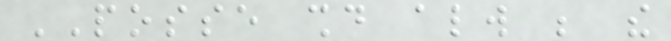POSSE should always be the
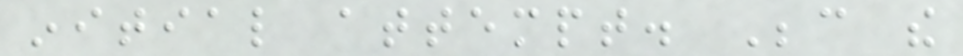initial attempt. Because the
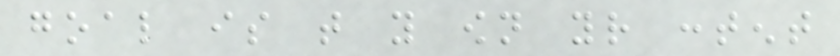goal is that you own your content
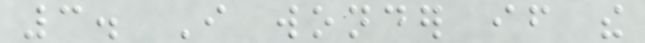3. I wonder if the
